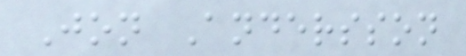Jon Andersson
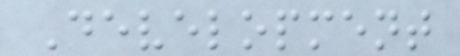Development
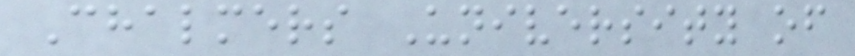Chalmers University of
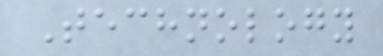Technology
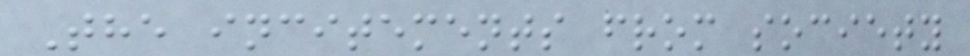The incitements from society
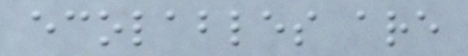ecolables are
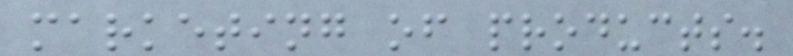marketing of products.
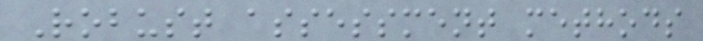Robust assessment methods
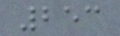253
